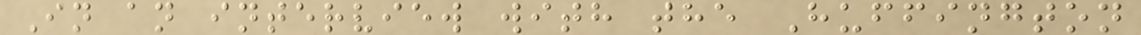In an interview with the Huffington
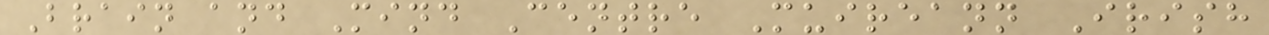Brain and Mind Centre Muireann Irish
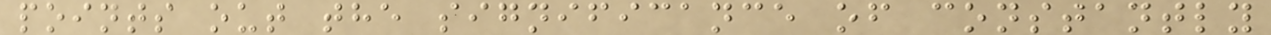points out the significance of constantly
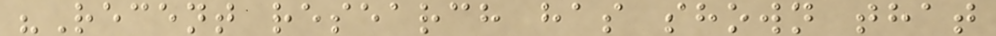"Recent research has shown that
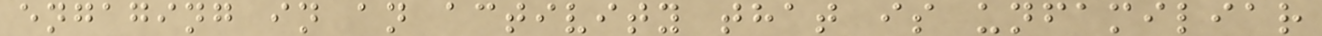engaging in an activity that is unfamiliar
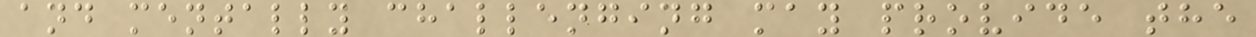and mentally challenging may provide the
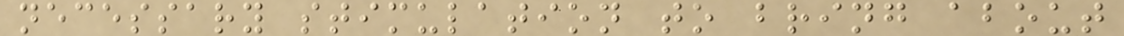necessary stimulation to bring about
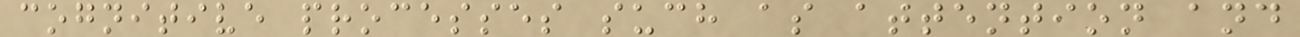cognitive processes such as attention and
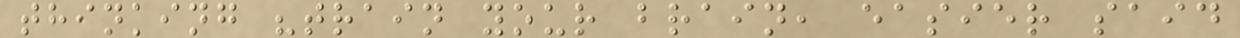thinking "train your brain, easier said
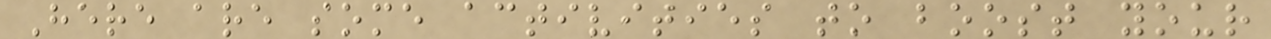Here are some activities to boost your
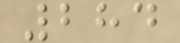284
